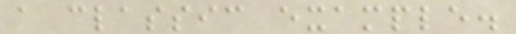a classic example.
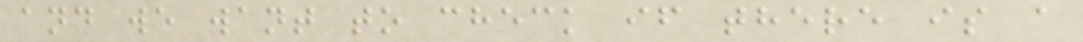and we want to check if there is a
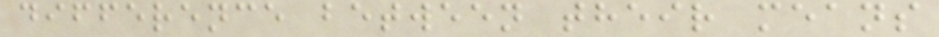difference between their means
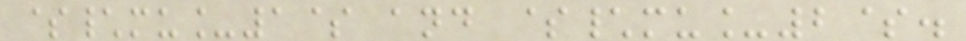$\mu_1$ and $\mu_2$.
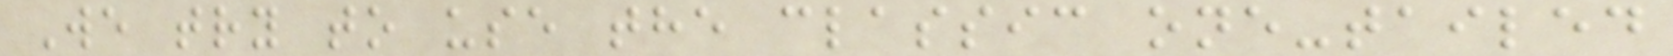We try to use the classic one-tailed
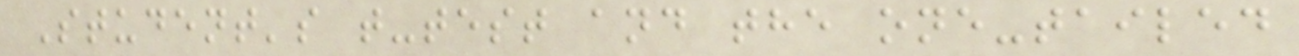Student's t-test and the one-tailed
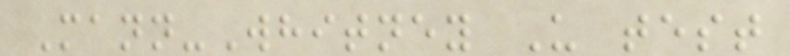Mann-Whitney U test
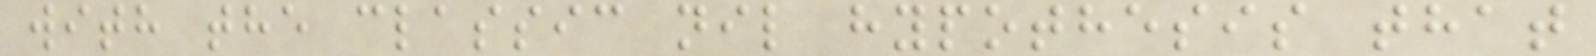with the classic nil hypothesis that
